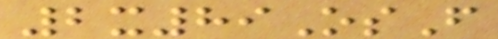2x89OsF
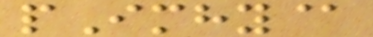pImhy@
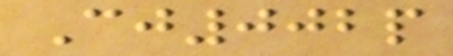Cj002p
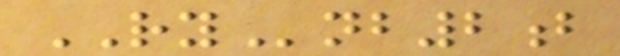RYnb2b
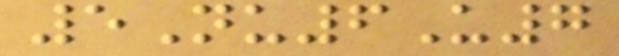5Nu6U7
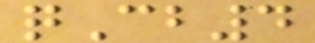qCb4
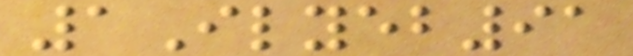1Ilyeb91
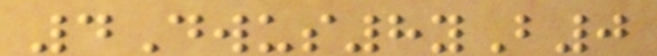4Dwus8yB0
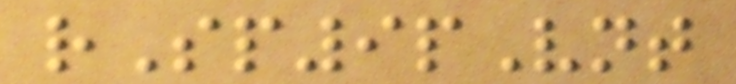rSp9pVnt
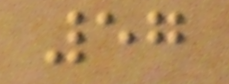57
